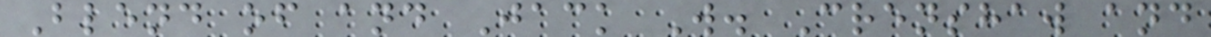Blend of and Jack W. Crenshaw and
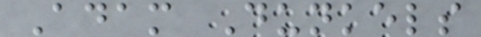Adam Dunkels
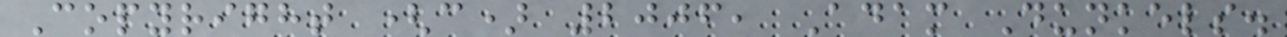Copyright (c) 2006, Adam Dunkels.
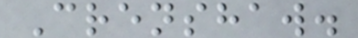Crenshaw.
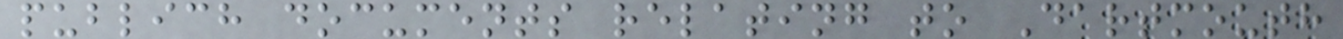publich documents relating to Dartmouth
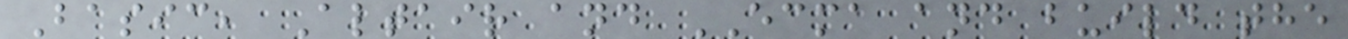Basic, Altair and ECMA and build the
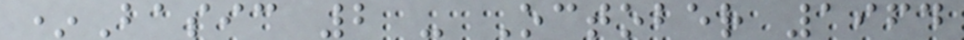*Basic 2 - October 1964
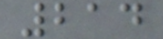214
